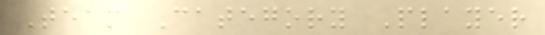Team Category Player
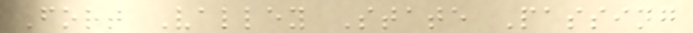Fort Valley State Passing
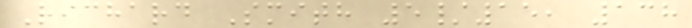Richard Smith 5/15, 138
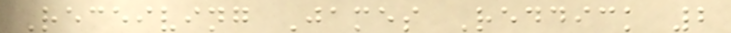Receiving James Reddick 2
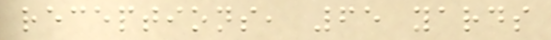receptions, 65 yards
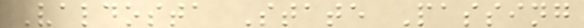Valdosta State Passing
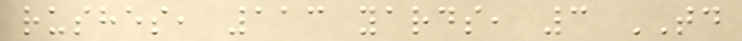rushes, 113 yards, 3 TD
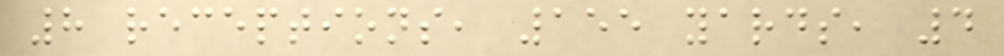8 receptions, 155 yards, 4
